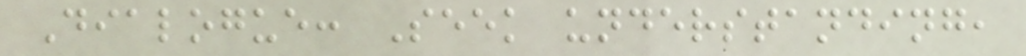Dialogue: Seek understanding,
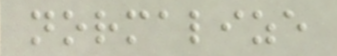normalize
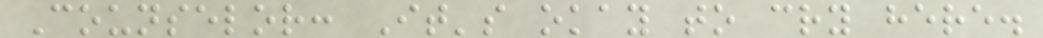Counselor: It's okay to cry here.
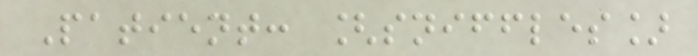Patient: [sniffles]
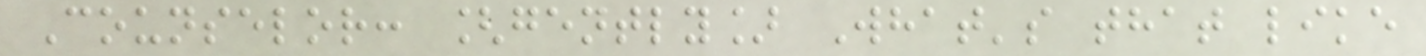Counselor: [gently] What's that like
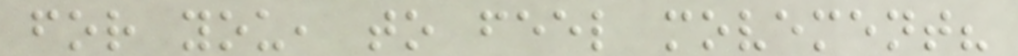for you, to feel movement?
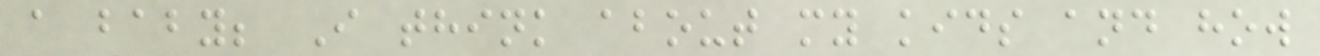a baby; I think about my kids and how
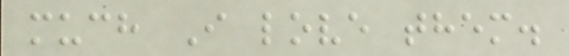much I love them.
